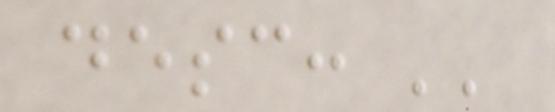desc: ''
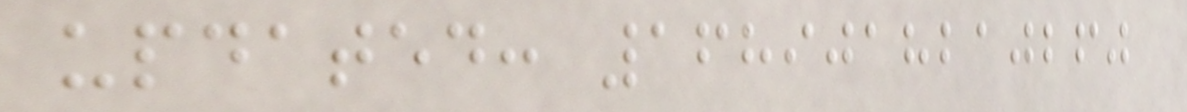updated: 1689018210260
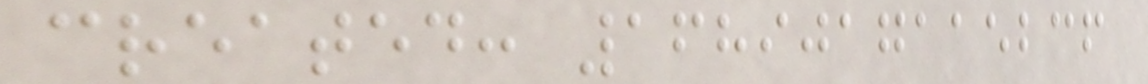created: 1689017115236
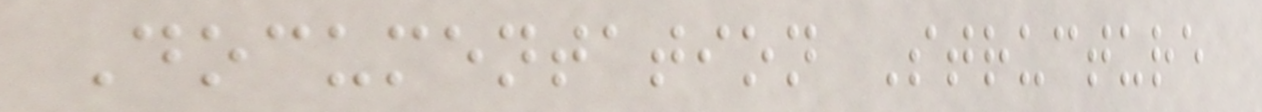Documentation Structure
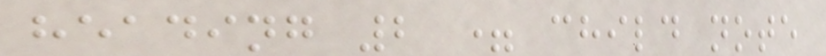heading 2 = child note
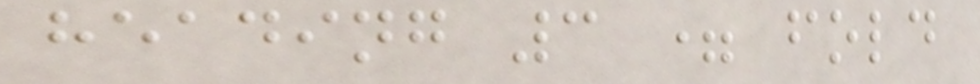heading 3 = fold
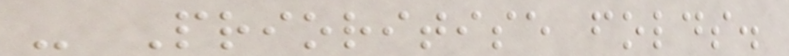- Prioritise folds.
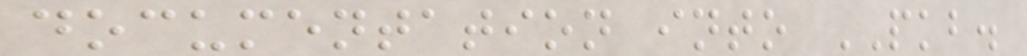documentation into PKB.
